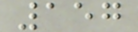157
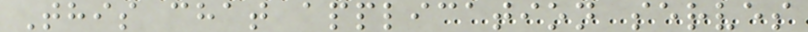This chat application serves
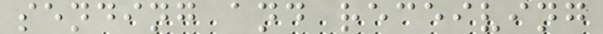sending and receiving
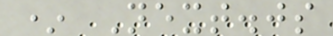* Next.js
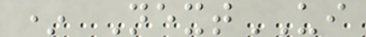* NextUI
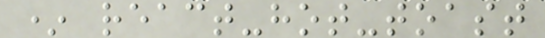* react-hot-toast
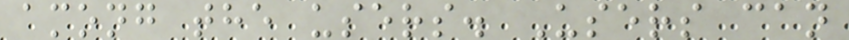among the users. Users can
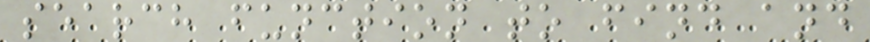search function to find and
